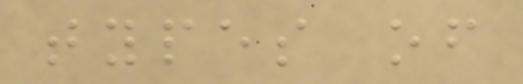types of
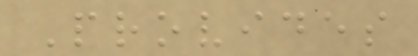Provides
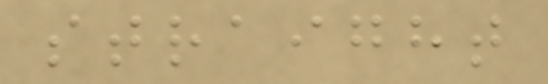straight
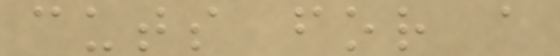cuts for a
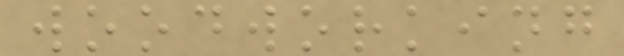woodworking
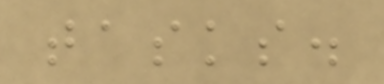tasks.
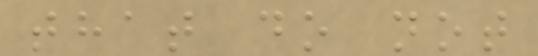that do not
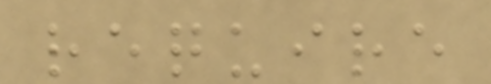require
